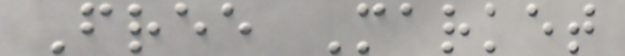Free Market
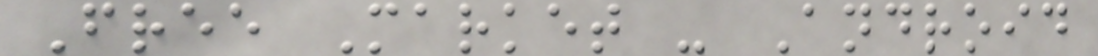Free Market - Android
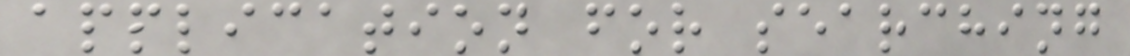application for searching
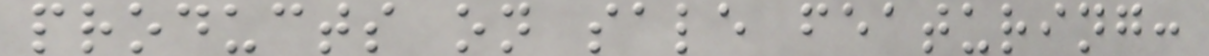products on sale featuring:
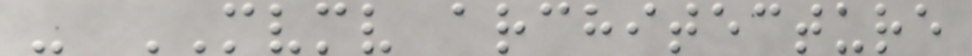- MVMV architecture
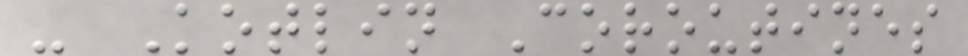- Kotlin Coroutines
